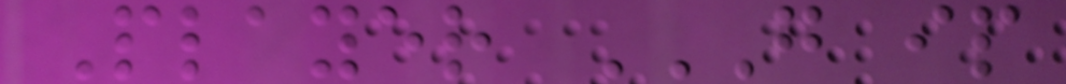Player G IP
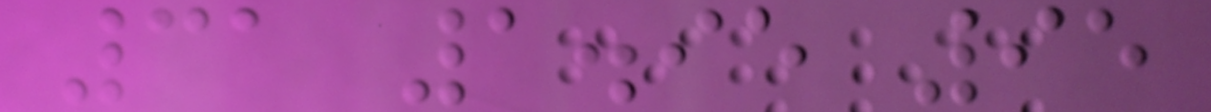31 1.95 95
